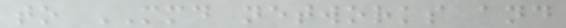to MMD networks and
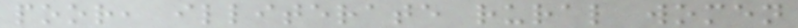poor, illiterate rural women
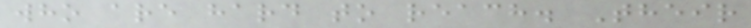who are hard to reach. Their
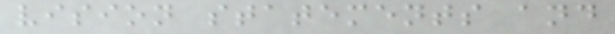vision statements and
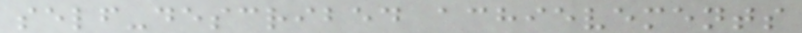self-described achievements
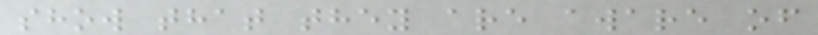show that they are aware of
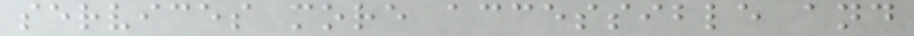services more accessible and
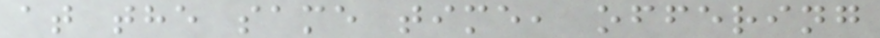at the same time, offering
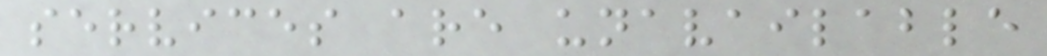services are unavailable
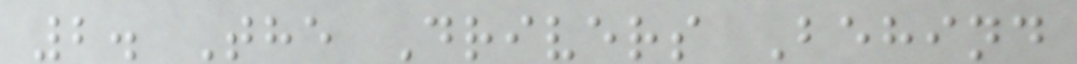2. The Drivers Behind
